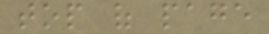top of page
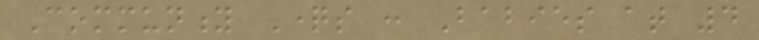Community Questions : Babies at 4
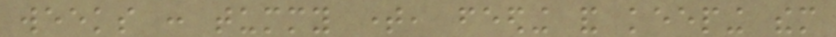weeks : tummy time, feeding and keeping them
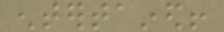entertained!
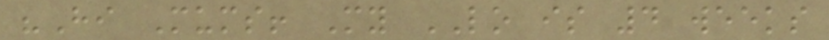"Hi Mums! My LO is 4 weeks
